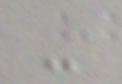-
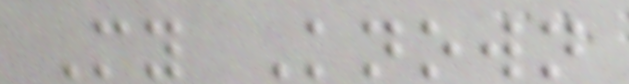My Known
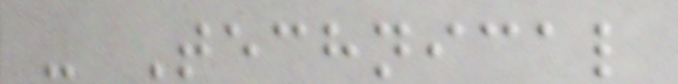- Technical
